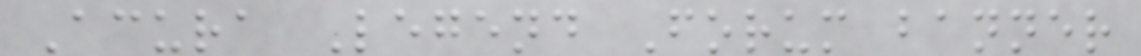Acura Legend Forum banner
